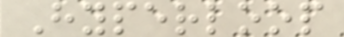Hyperloop
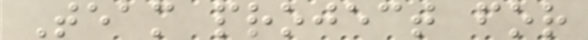Team project for
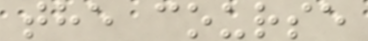the course
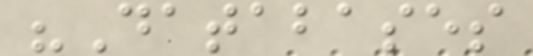"Databases
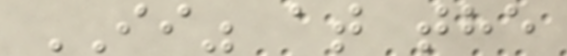II" at the
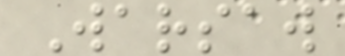Warsaw
